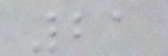21
